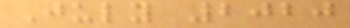July 2020
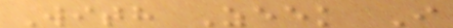With Zeek I
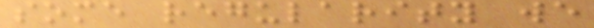some regularity we
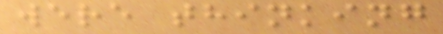were thinking
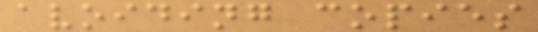avoiding copies
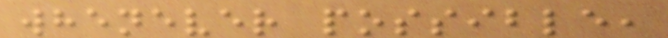whenever possible,
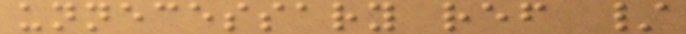unnecessary ref /
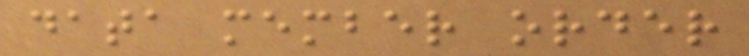data member order
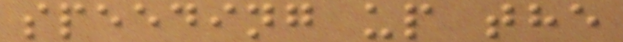speeding up the
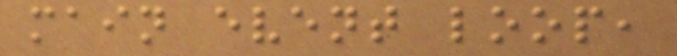main event loop,
